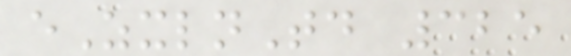eZxlnTd 325
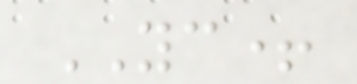YC+
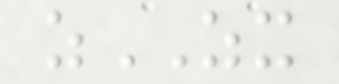zZX
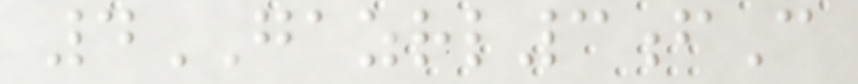4GAZRL3fC
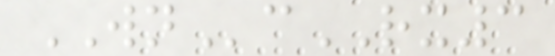WNcRX3
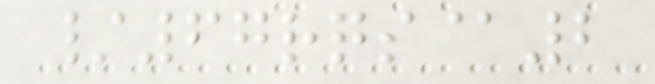/67rqs@2
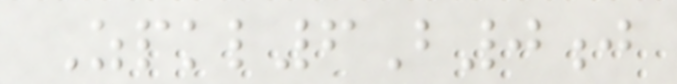Zpkl6B0j
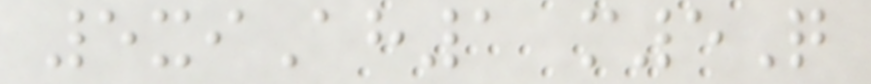5xiAh1 m5Q
